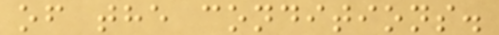of the conditions.
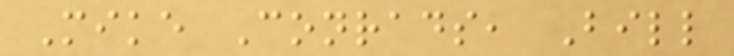Mike Conrads, Bill
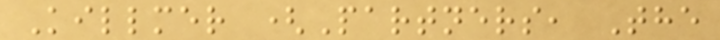Killmer (Partners, The
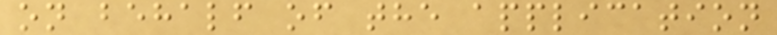on behalf of the application
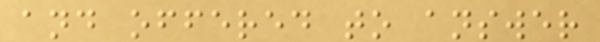and offered to answer
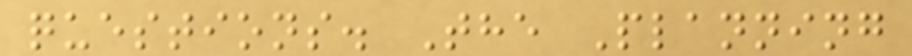questions. The Planning
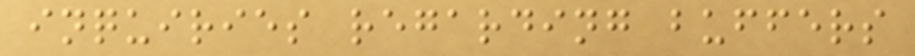inquiries regarding buffers
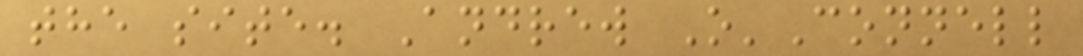the site. Andrew O'Connell
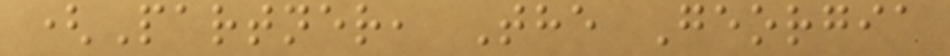(Partner, The Georgia
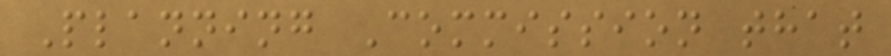Planning Commission that
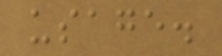usage.
